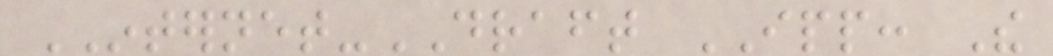INTERNET-DRAFT IPP: The
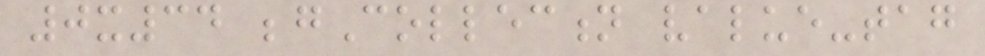0x34 begCollection value-tag
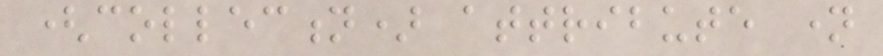(collection) attribute name
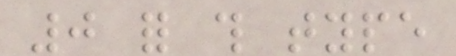0 for this type
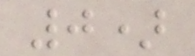0)
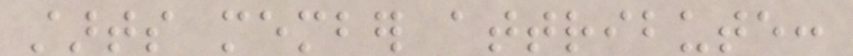starts member attribute:
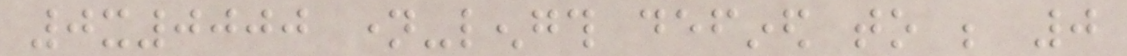0x0000 name-length defined to be 0
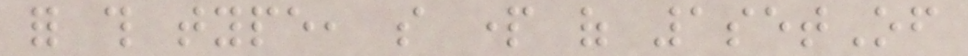for this type, so part of 1setOf
